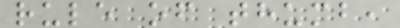rule of thumb,
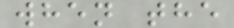when the
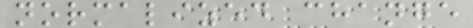normalized change
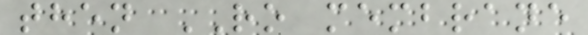then RO membrane
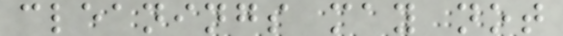cleanings may not
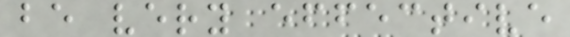be very effective
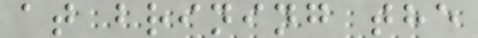at brining the
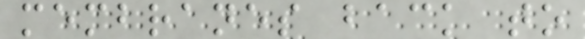membranes back to
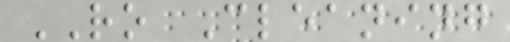RO Cleaning
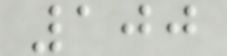100
